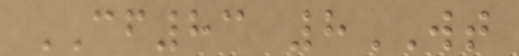CF83 8WT
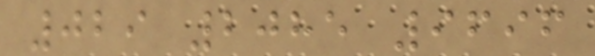029 2085 9696
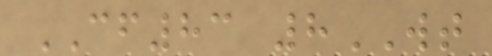CF83 8WT
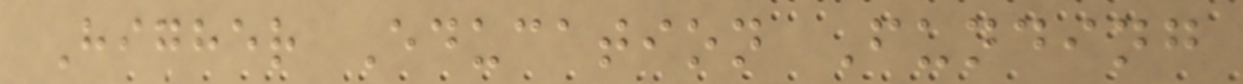Higher Education Funding
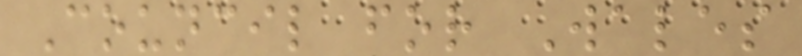Council for Wales
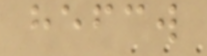hefcw
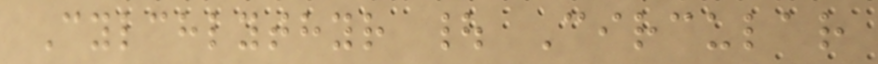Cylchlythyr | Circular
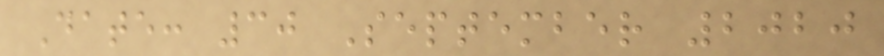Date: 30 September 2020
